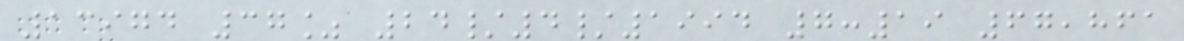13974 37% 24/4/1994 7:19 67,861
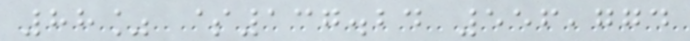88% $137.24 556,774
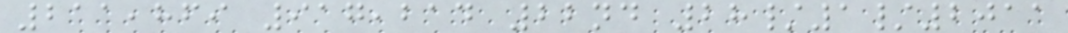211,869 917,214 22nd 28/1/2011
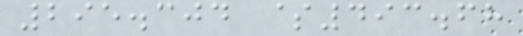295.304 $493.68
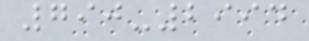790-2994
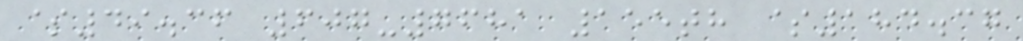$49.36 607-7681 155th $184.37
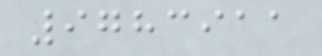9783911
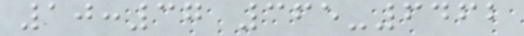10:37 365-6462
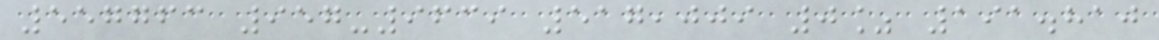557763 957-9639 517,009 0% 191.810
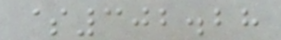$302.28
